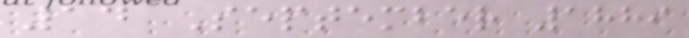14 September 1889
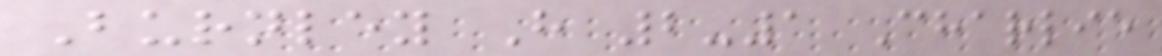Burnley H 2-1 Charlie
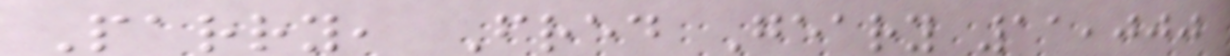Parry, Fred Geary 11,000
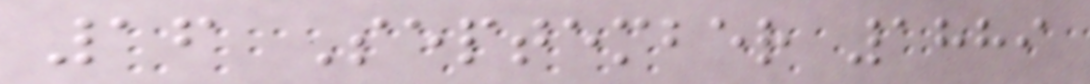16 September 1889
